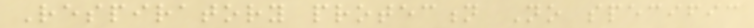Respiratory protection No specific
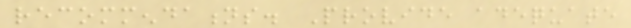recommendations. Provide adequate
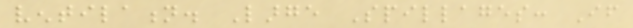ventilation. Large Spillages: If
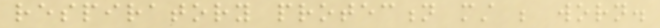respiratory protection must be worn.
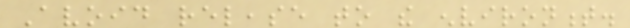Avoid release to the environment.
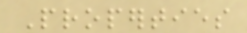Properties
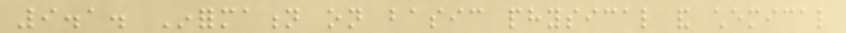9.1. Information on basic physical and chemical
